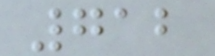712
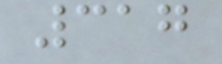317
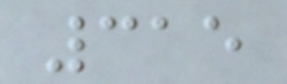315
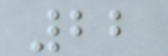22
